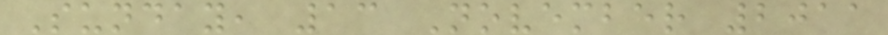Sunday, 13 November 2011
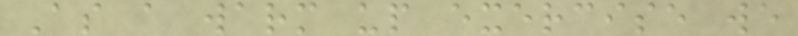As a warm up exercise we
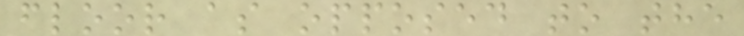floor as opposed to the
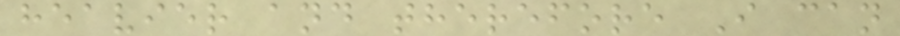heavier and therefore I can
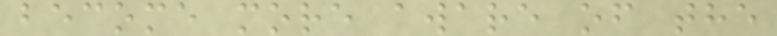become more aware of the
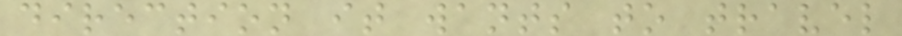direction it wants to travel
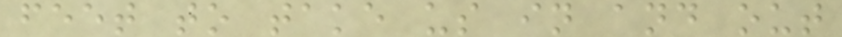feet to take us in and out
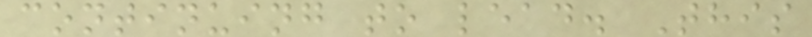continuing to lead. This
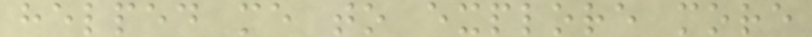helped me to explore more
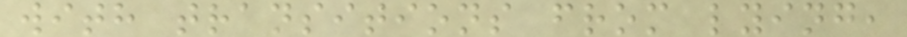with transitions from lying,
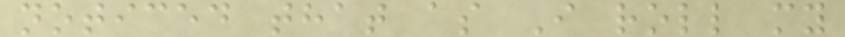noticed that as I roll my
